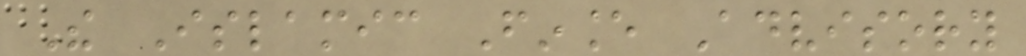The Islamic Finance Advisory
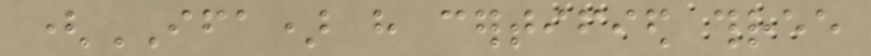(IFA) have certified three
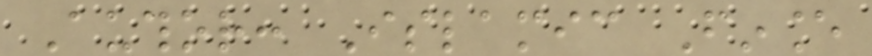Author: Islamic Finance
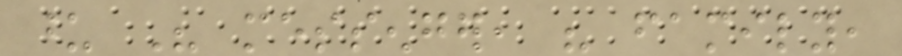upon His messenger, his family,
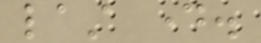last day.
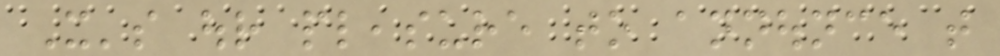It's our pleasure to announce that
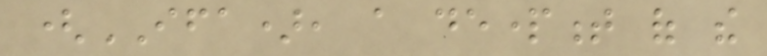(IFA), a department of the
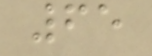65
